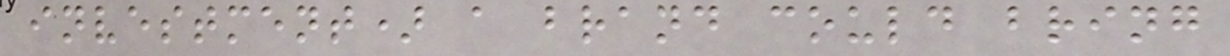investment) a brand could bring
